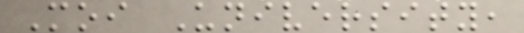Moi University,
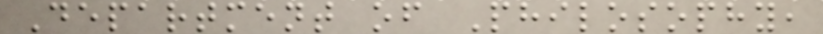Department of Philosophy,
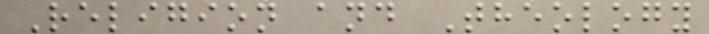Religion and Theology
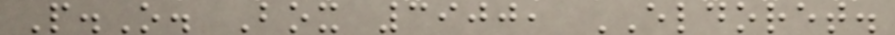P.O. Box 3900, ELDORET.
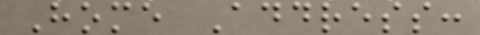Home Address:
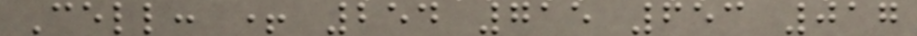Cell: + 254 715 653 017
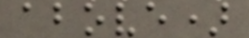above)
